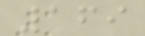169
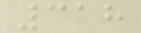318
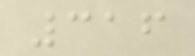316
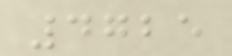4725
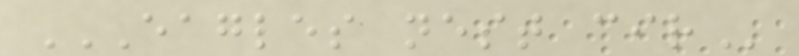EAGLES NEST CIR
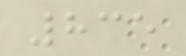835
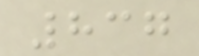837
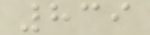839
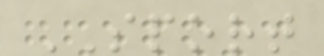SPORT
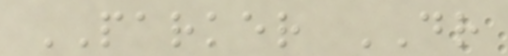PARKER DR
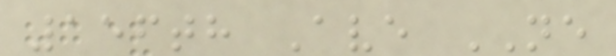156th Ave NE
